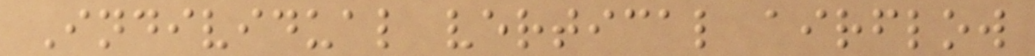Individual vertical airflow
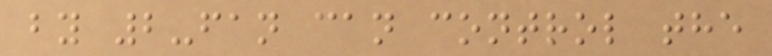by 2-fan can control the
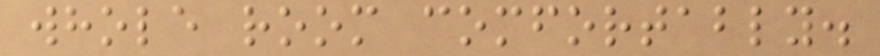whole room comfortably.
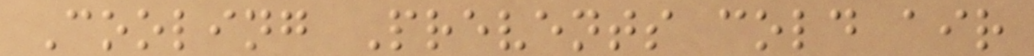Cooling Prevents cold air
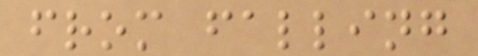from falling
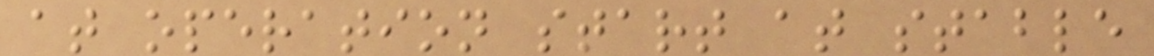at operation start at stable
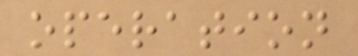operation
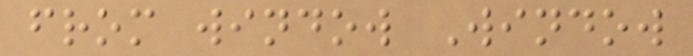from window Window
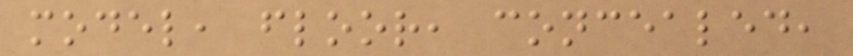model, floor, concealed,
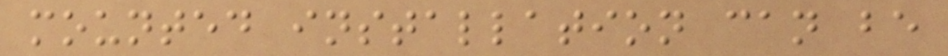mounted installation can be
